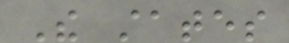The states
